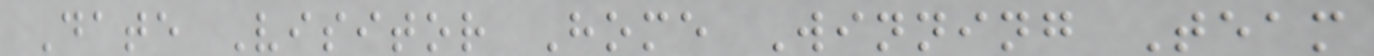Date Visitor Home Winning Team
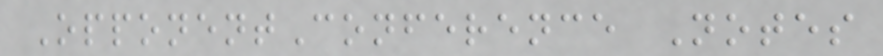OpponentConference Notes
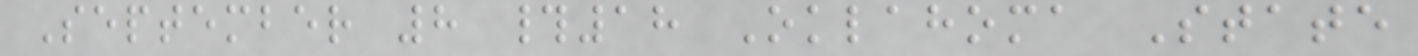September 8 #18 Oklahoma State
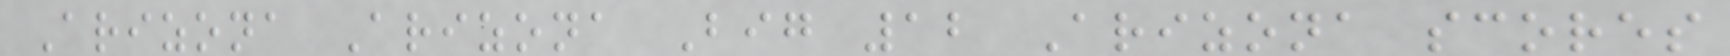Arizona Arizona Big 12 Arizona scores
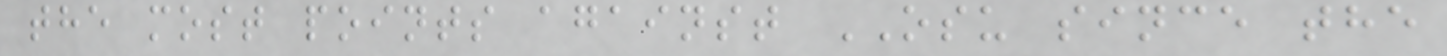the most points against OSU since the
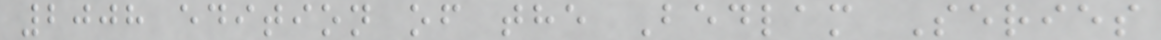2008 edition of the Bedlam Series
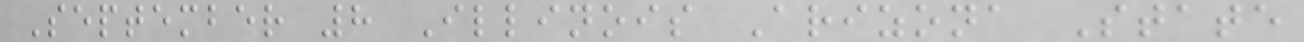September 8 Illinois Arizona State
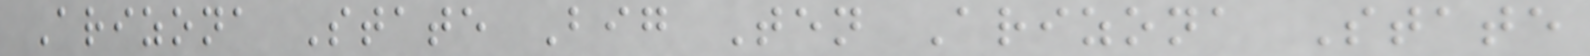Arizona State Big Ten Arizona State
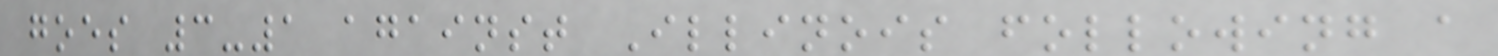goes 3-1 against Illinois following a
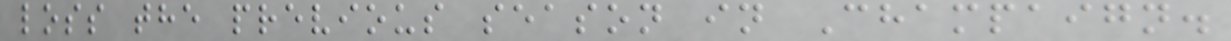loss the previous season in Champaign.
